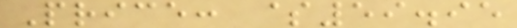Price: $59.95
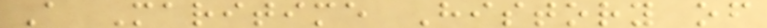A Maritime History of
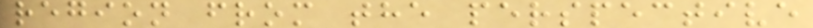region from the perspective
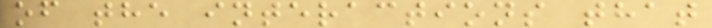of the interactions that
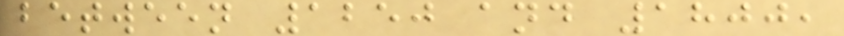between 1250 and 1800,
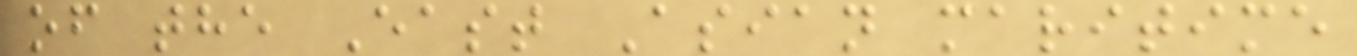of the East Asian maritime
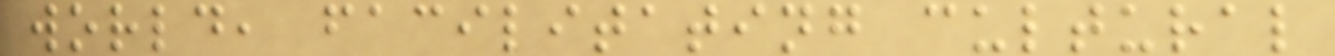world, facilitating cultural
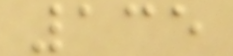135
